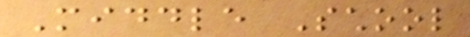Middle School
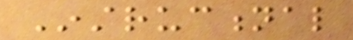Instructional
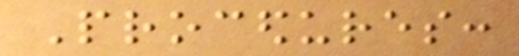Procedures:
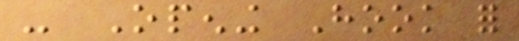- Opening Hook for
